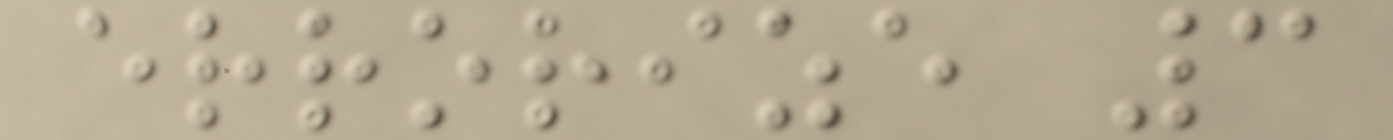errorize 3
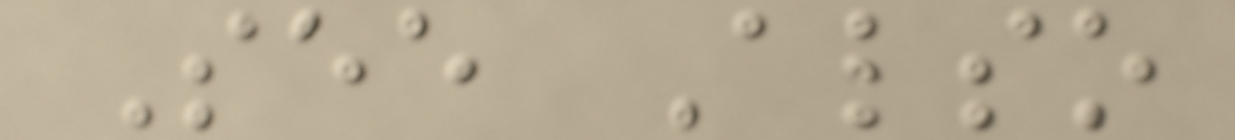See Also
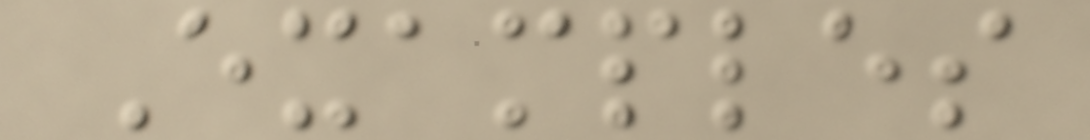Examples
